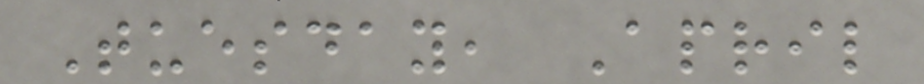Tuesday, April
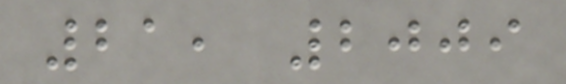21, 2009
